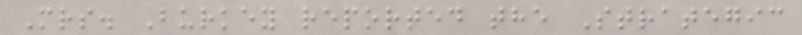Mrs. Burkey reported the Strategic
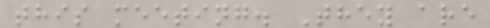this meeting. They are
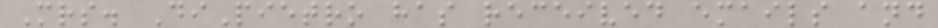Mrs. DiPietro has received emails and
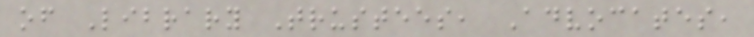of Library Trustees, Advocates,
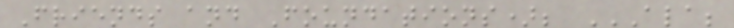Friends and Foundations); ALA;
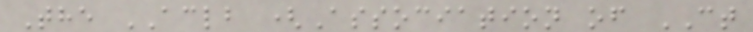The ACLB (Association of CT
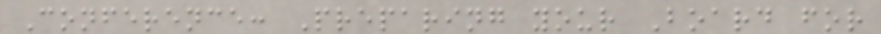Conference: Preparing your Board for
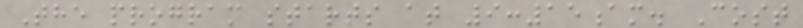The program starts at 9:15am. Cost
